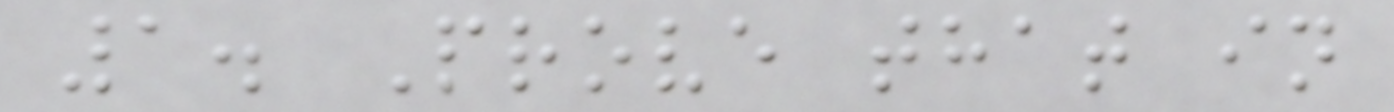1. Prove that in
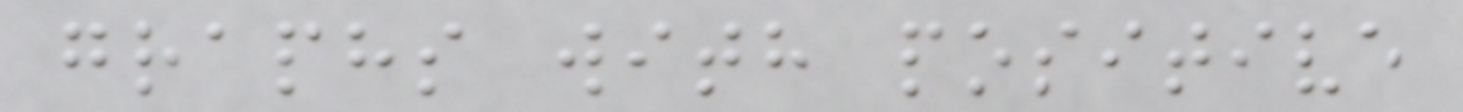graphs with positive
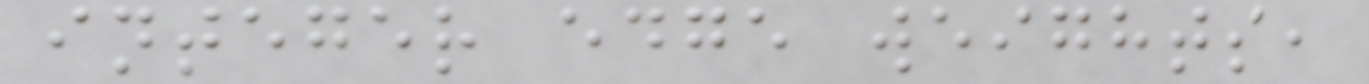integer edge weights,
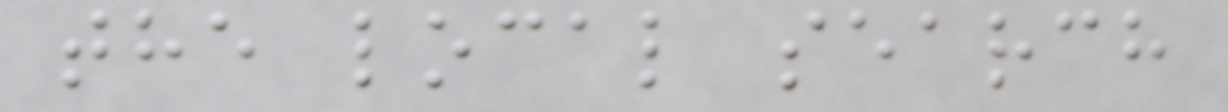the local search
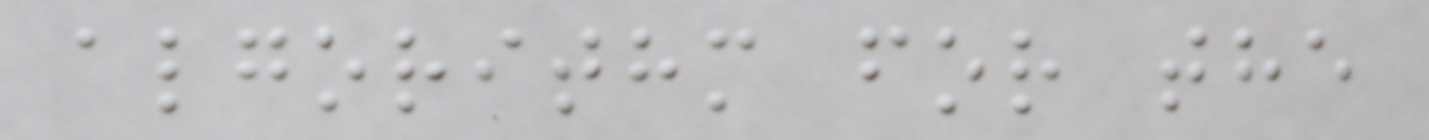algorithm for the
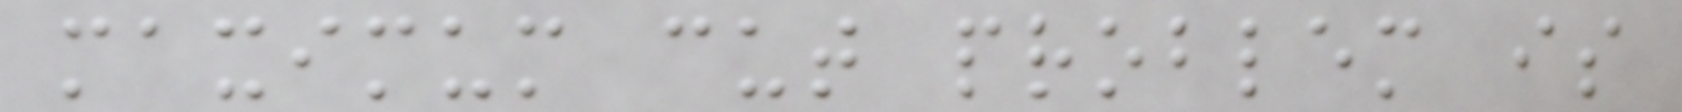maximum cut problem is
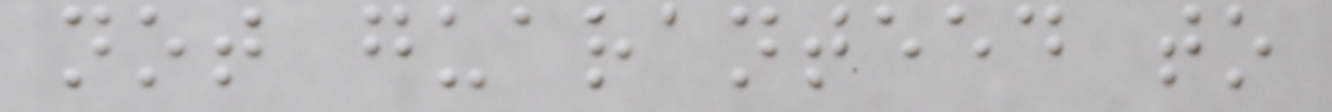not guaranteed to
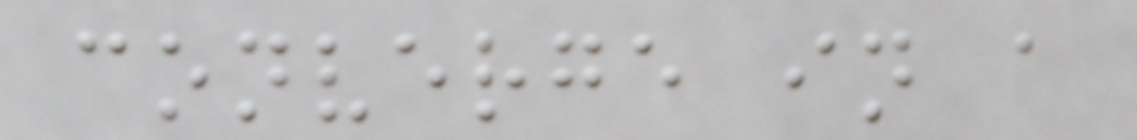converge in a
